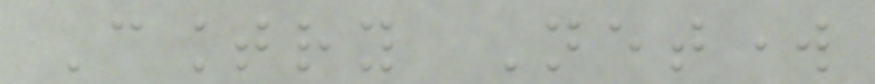Country Network
